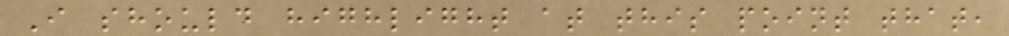I should highlight at this point that,
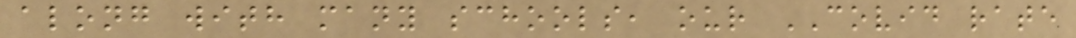along with many schools, our COVID rate
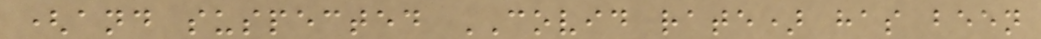(and suspected COVID rate) has been
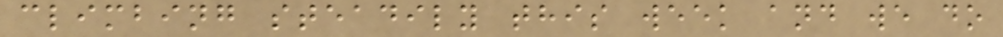climbing steadily this week and we do
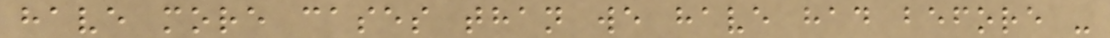have more cases than we have had before -
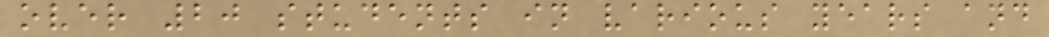over 20 students in various years and
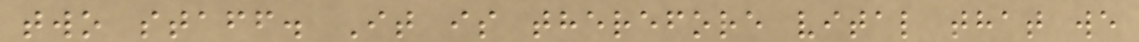two staff. It is therefore vital that we
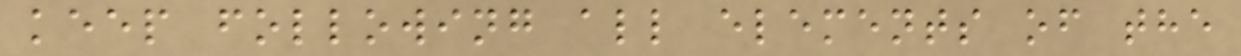keep following all elements of the
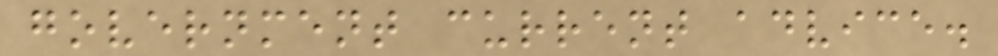government current advice.
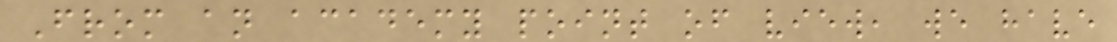From an academy point of view, we have
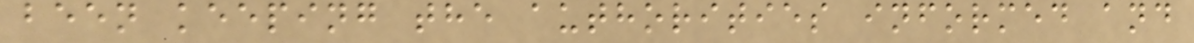been keeping the authorities informed and
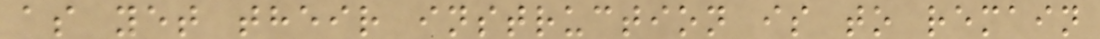as yet their instruction is to remain
